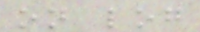on log
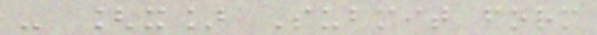- [x] Submit form
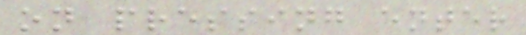on pressing enter
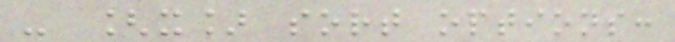- [x] sort options:
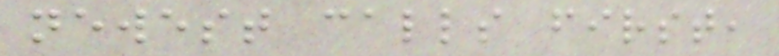newest calls first,
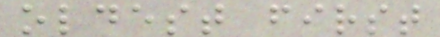oldest first
